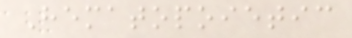Hematopoietic
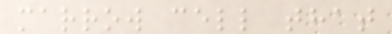marrow cell that
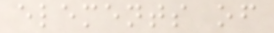elements of
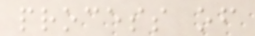process of
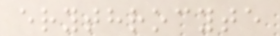erythrocyte
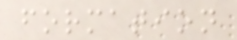formation
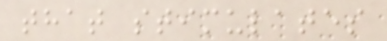that stimulates
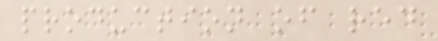production of red
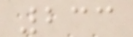233
